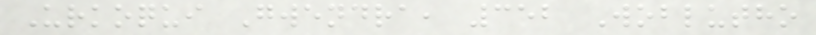Urkoqui Gwendra, 352 Woblutho
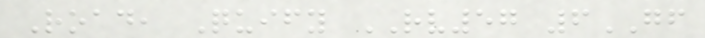Road, Quify RV57 6GF
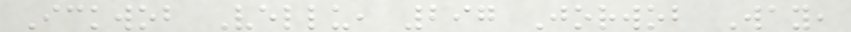Ickwob Vellu, 297 Jorwob Way,
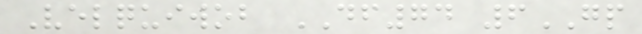Velquiwob DF74 6GP
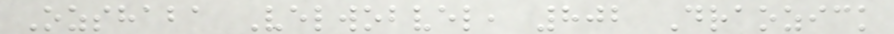Ozshaba Velwobvel, 802 Draozick
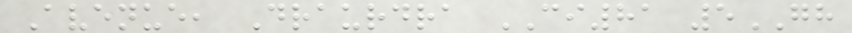Avenue, Draurdra CI81 5GH
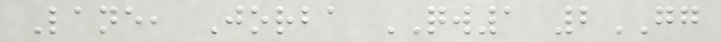Lane, Jorba QW1 2GG
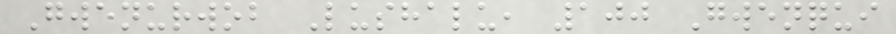Gwenurwob Lushalu, 100 Gwenqui
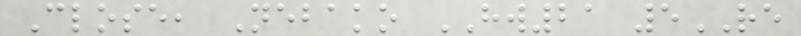Close, Nebako HW21 5RE
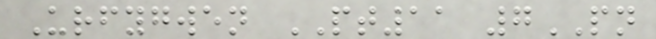Urfygwen PT11 7PN
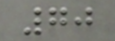70
